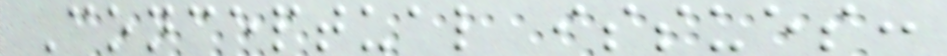Conceptual issues:
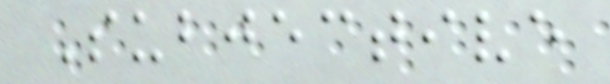Subjective
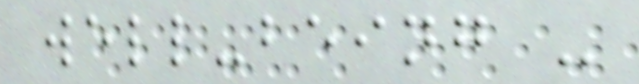well-being -
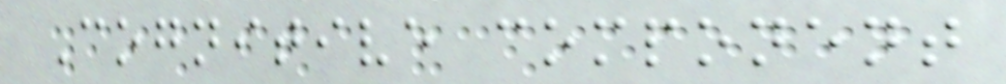Cognitive component
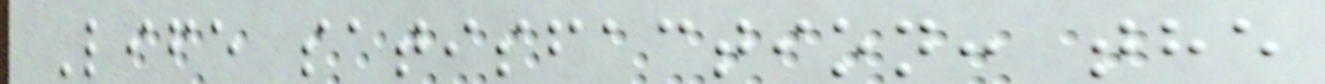Life satisfaction: the
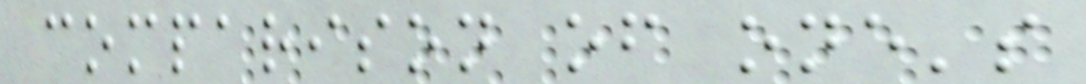comparison of one's
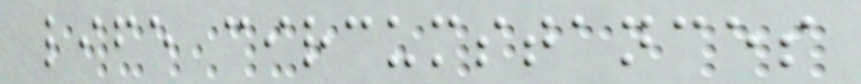life circumstances
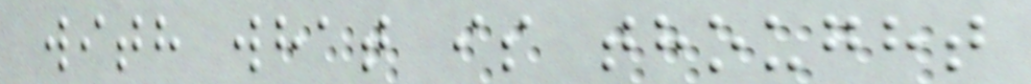with what is thought
